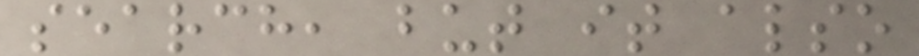search, but it also
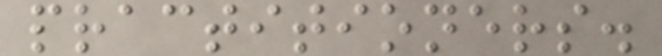practitioners.
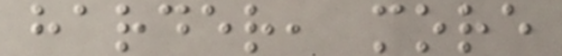harder, more
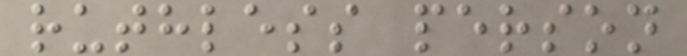ruthless person
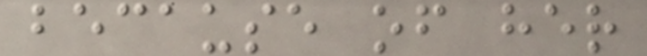because of her
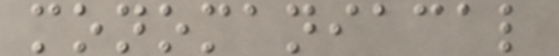monomaniacal
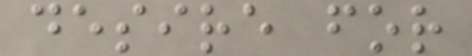desire for
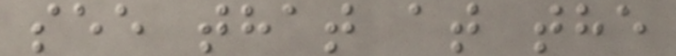see that at the
